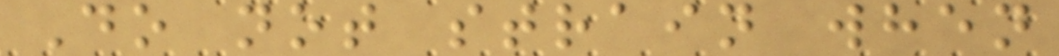Do not strain when
